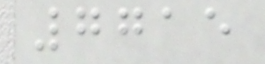7715
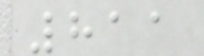811
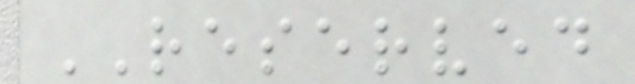RESERVED
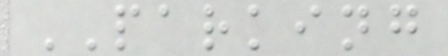PARKING
